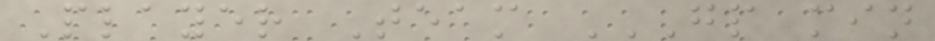Player Team GP MIN
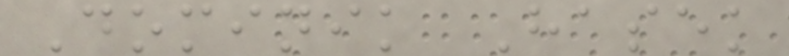Dominik Hasek
